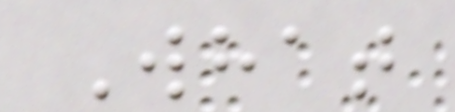What
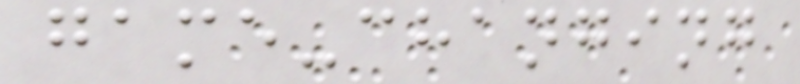game-changing
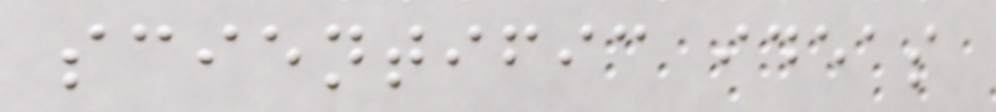scientific ideas
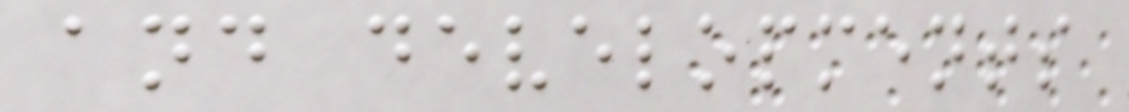and developments
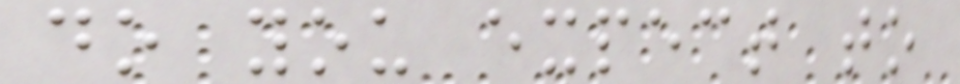do you expect to
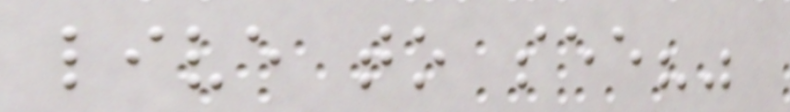live to see?"
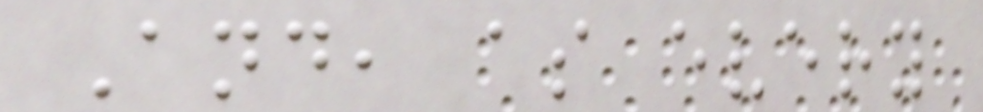And, as every
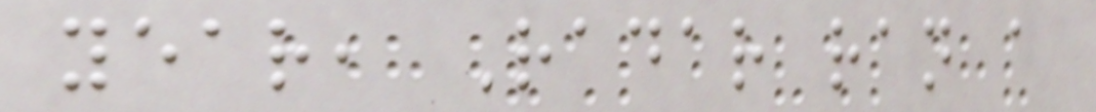year, Radar ran a
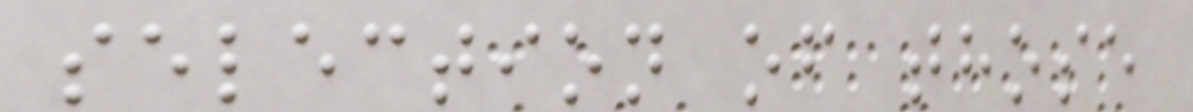selection of those
